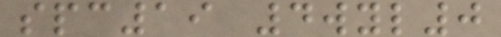spc19 4wyl0
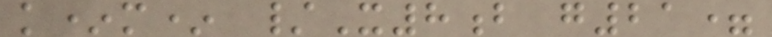k*m* /X8b g21=
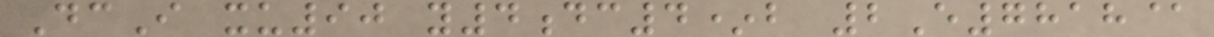DcI xu90 y4dc4*b 2E7818@
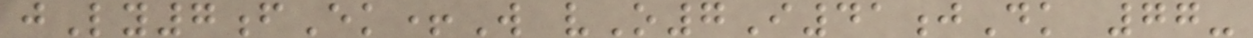jLy7fEk+W vO7I41jDk 77-
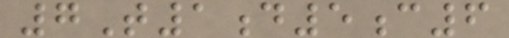7T1d5c6
